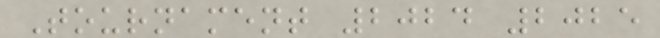Tournament 2024 2025
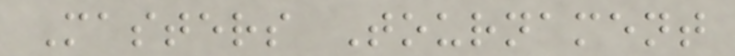Masters Tournament
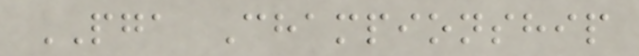PGA Championship
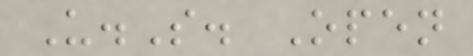U.S. Open
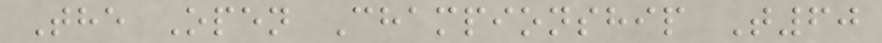The Open Championship T60
